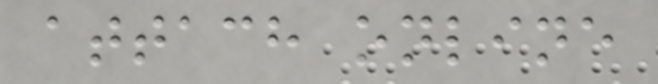attach online
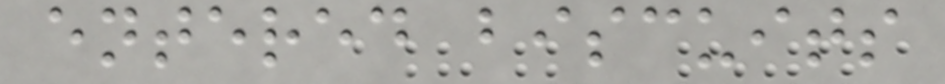entered biscuits
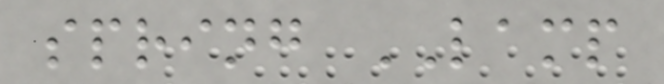spring LAMP
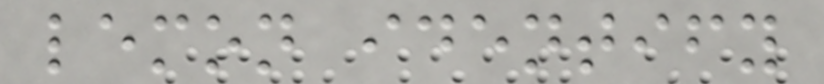lemon identify
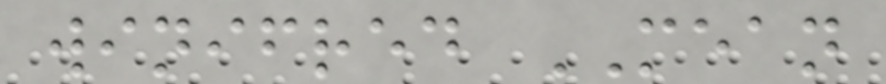winifred MEAN
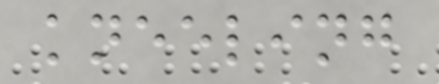kneeling
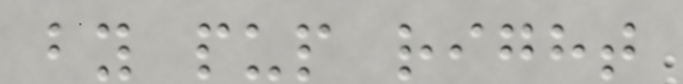by pup right
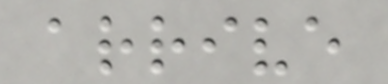arrive
